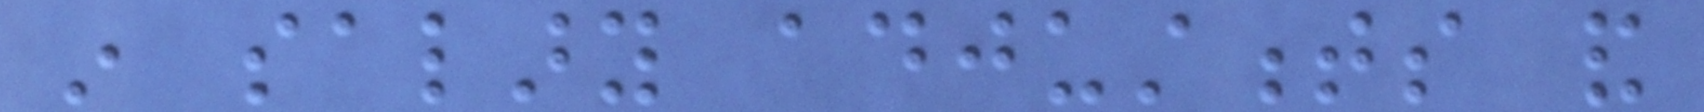in salary adjustments and
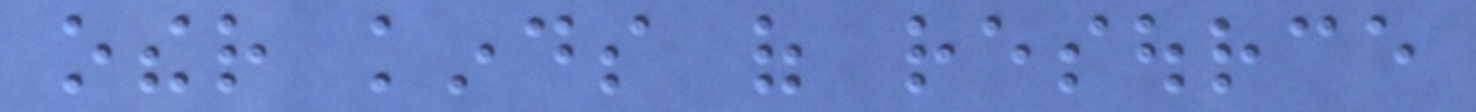other kinds of resource
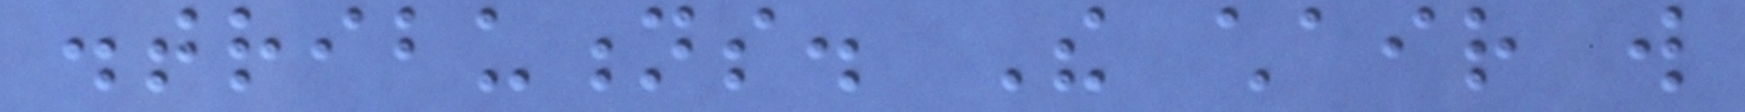distributions. The chair will
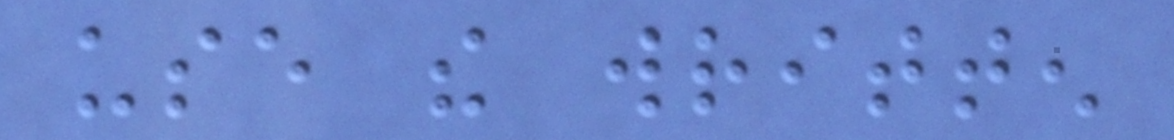use the written
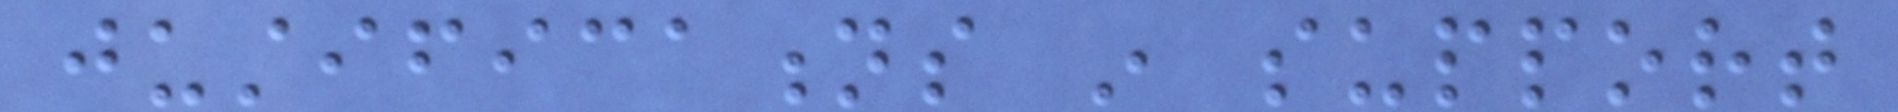justifications in support
